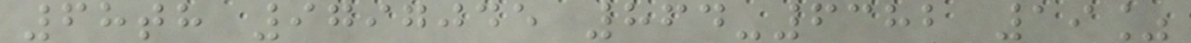68th 9797045 864-6382 19%
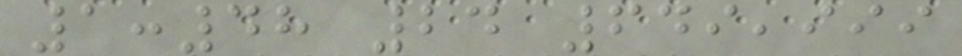1:48 24 649,999
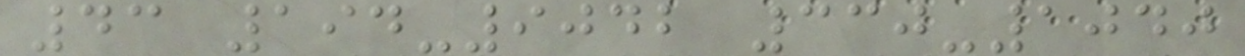43 194-9042 330-1040
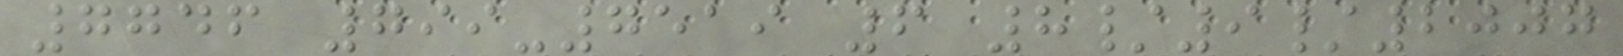7746 799-7519 6 8/9/2007
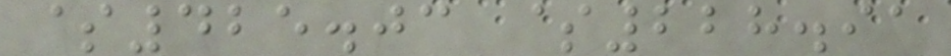$425.03 $228.91
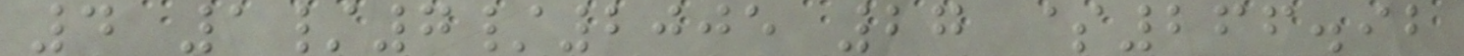4 1/7/2005 27 $266.92
